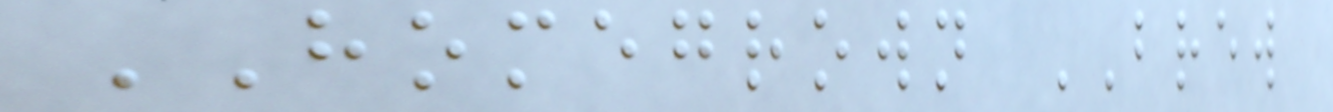HOMEGROWN BREW
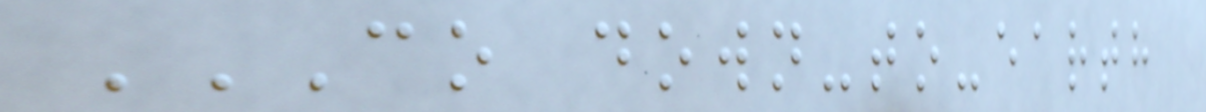CO DOWN-TO-EARTH
